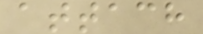attach
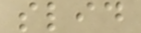slid
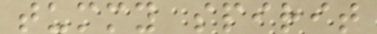tummy spirit
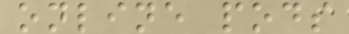online pods
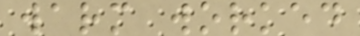warm worked
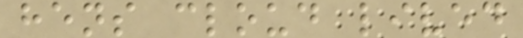hens cloud lived
